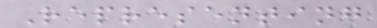Representing
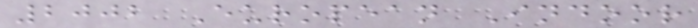2002 European Indoor
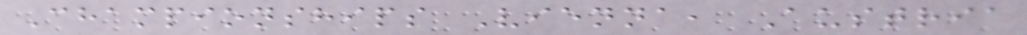Championships Vienna, Austria
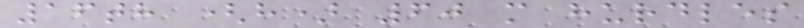16th (h) 60 m hurdles
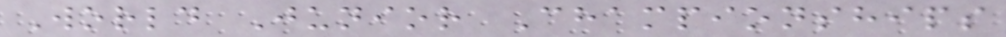World Junior Championships
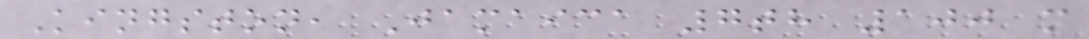Kingston, Jamaica 7th 100 m
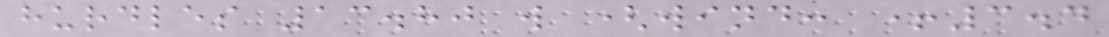hurdles 13.80 w (wind: +3.4
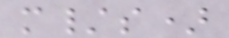m/s)
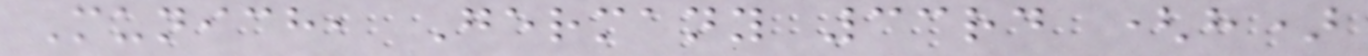Munich, Germany 33rd (h)
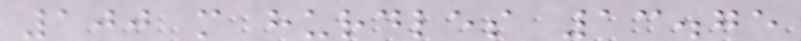100 m hurdles 13.75
